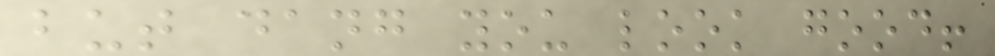but dang you look good!
